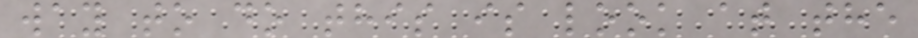way to do this is look at the
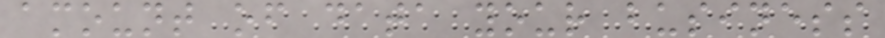amount of data your business
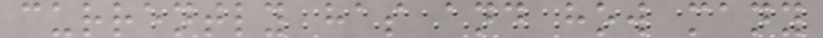currently has and how many
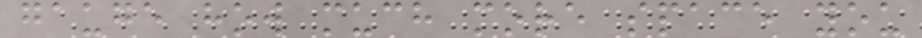gauge how much more space you
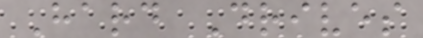Hard Drives
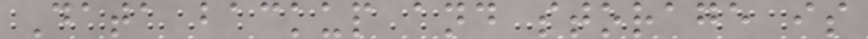Data backup and storage is
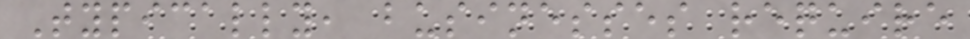Typically, businesses require
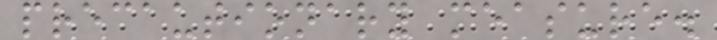precautionary measure.
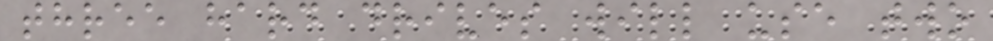three hard drives will use two
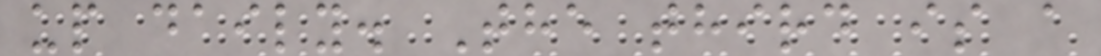up daily. The third is a
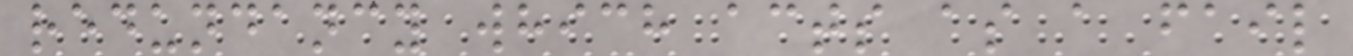redundancy which acts as a fail
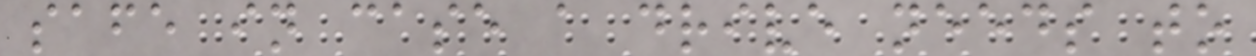safe in case a drive needs to
